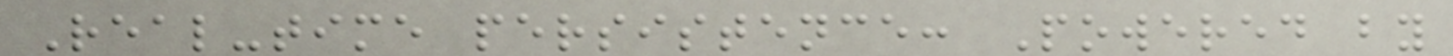Real-time persistence: Powered by
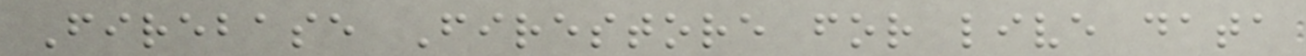Firebase Firestore for live data
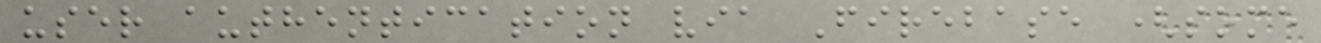user authentication via Firebase (some
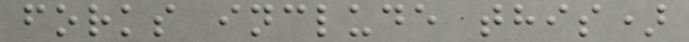forks include this)
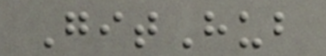GitHub
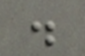.
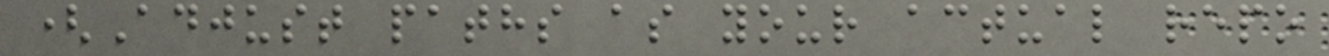(Adjust paths as your actual repo
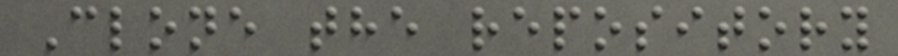Clone the repository
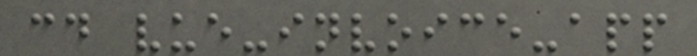cd vue-invoice-app
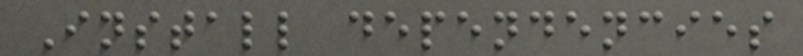Install dependencies
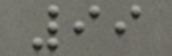99
